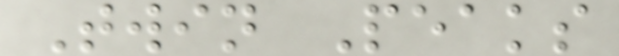Twin Peaks
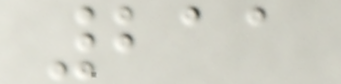211
